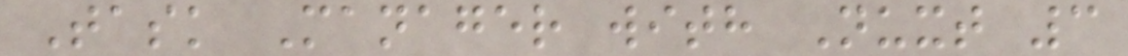Task Manager with Nuxt 3
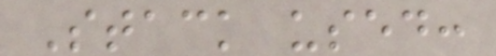Stack used:
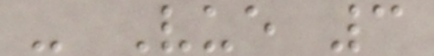- Vue 3
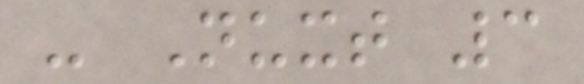- Nuxt 3
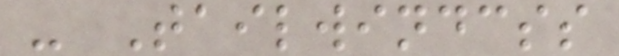- Tailwindcss
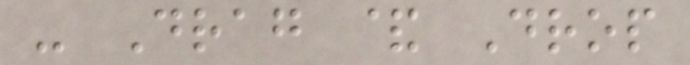- Drag & Drop
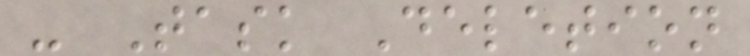- Task Deletion
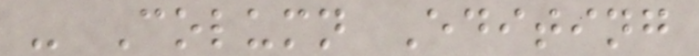- Column Editing
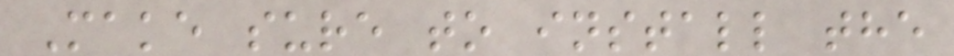Make sure to install the
